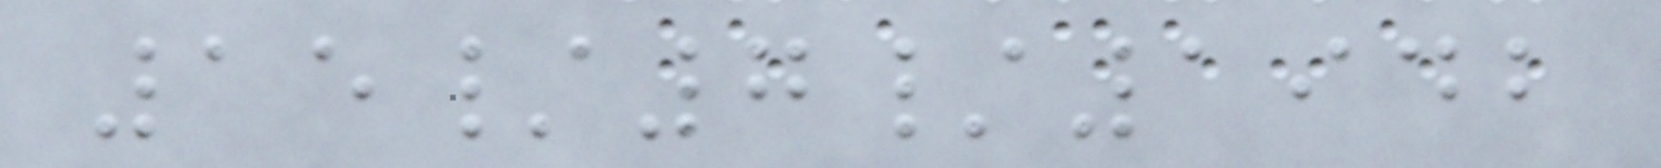15/7/1942
